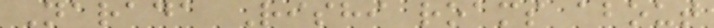Narada Rishi roams about
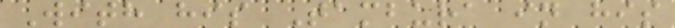With his Tambura in his
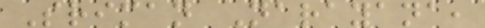Sriman Narayana,
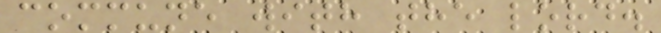commune with the lord.
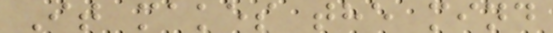It makes the mind
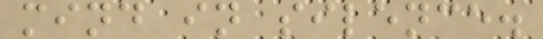mind in silence.
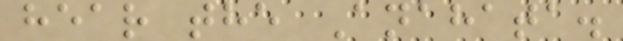hear the Anahata.
